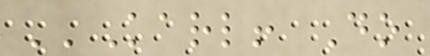''Karl! Do
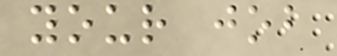your job
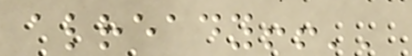already!!''
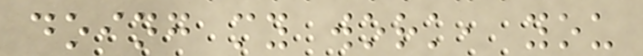doing my work, you
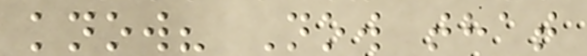know? Now that
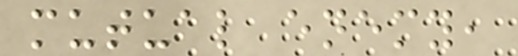mutual enemy,
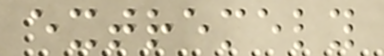extremely
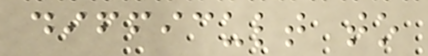difficult to
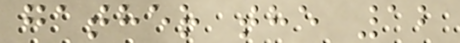gather the 12
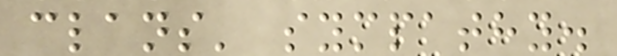clans' sympathy.
